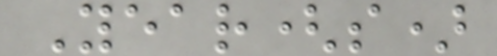Year(s)
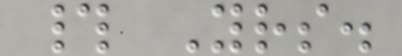# Yrs.
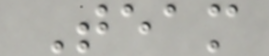Team
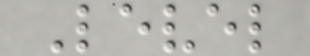Level
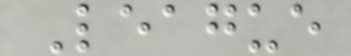League
